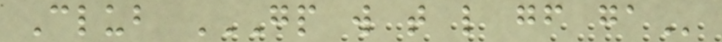Club GP W T L GF GA
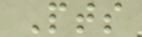Pts
